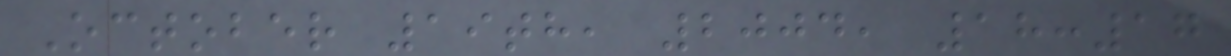October 19th, 2004, 18:17
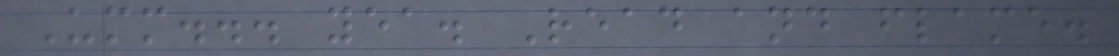Umm... yea. Read and flame.
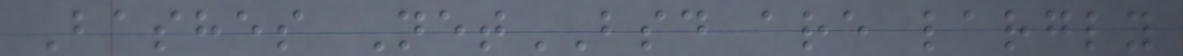Bashes NetBSD are largly
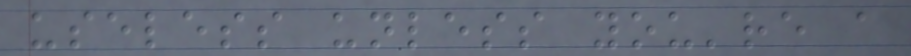useless unless you're a
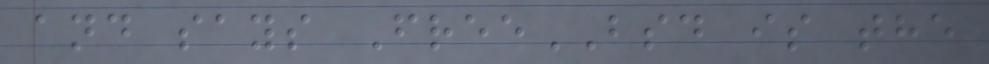and says FreeBSD is the
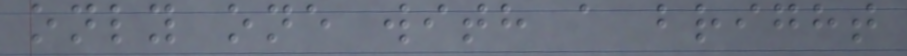only one with a bright
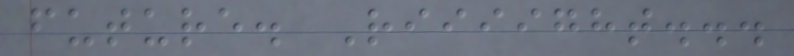future. Riiiight...
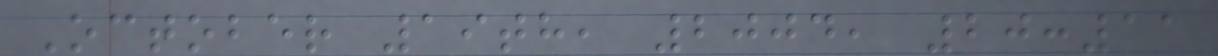October 19th, 2004, 20:11
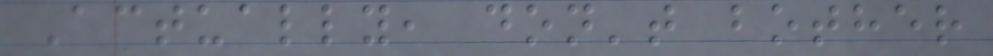Actually, don't bother
